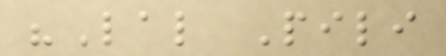"Lal Pili
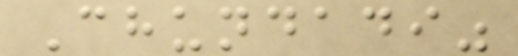Chundadi"
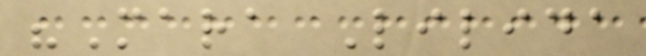"Mara Lilida
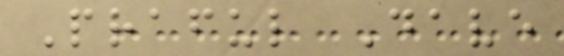Praful Dave
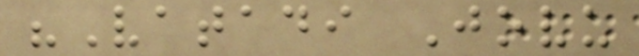"Vatadi Jovu
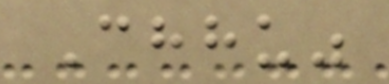Chhu"
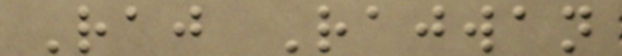Raj Rajwan
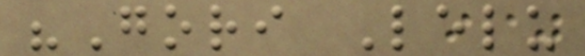"Gori Lelu
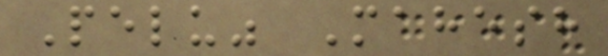Pelu" Mahesh
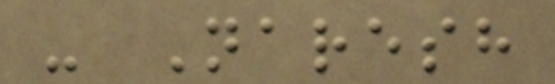- Naresh
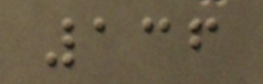136
